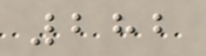282
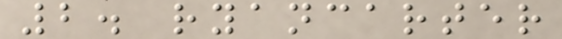2. ryancarter
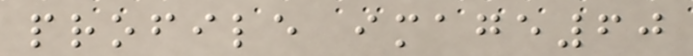profile image60
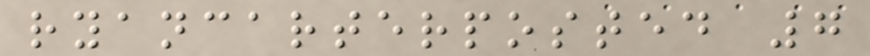ryancarterposted 7
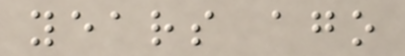years ago
